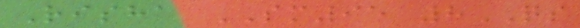Risha SM95 8QS
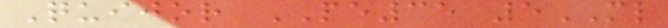Quijor PE35 5ML
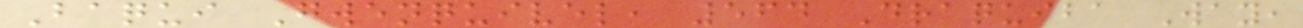Baqui Gwenquivel, 564 Draquiba Way,
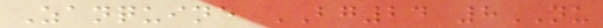Zanquine BG24 8NU
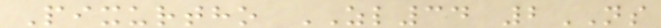Pixurtho ZL34 2NS
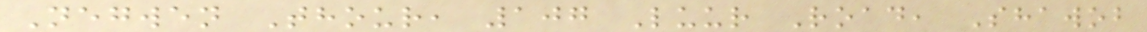Negwen Thour, 107 Luur Road, Shawob
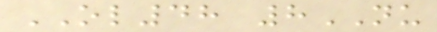OL48 8NU
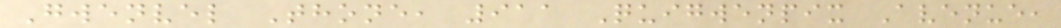Gwenvel Thone, 911 Quigwenpix Avenue,
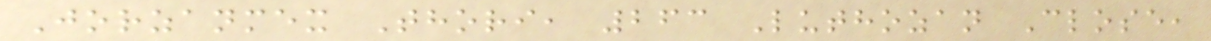Jorzanmex Thori, 263 Luthozan Close,
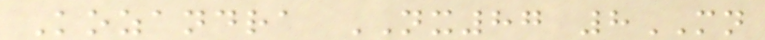Kozandra NX87 8MN
